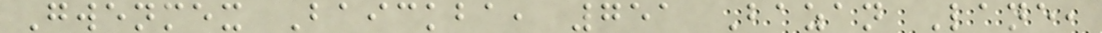Gwenmex Baickba, 751 Bazan Lane,
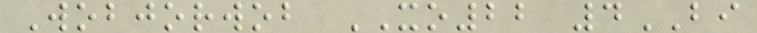Wobjorwob XO22 4BI
